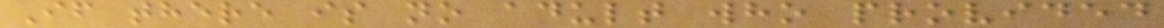If there is no adult who provided
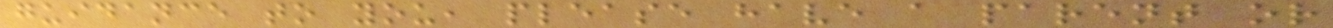guidance to you, please have a parent or
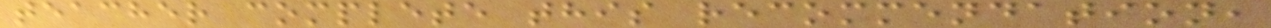teacher complete this recommendation,
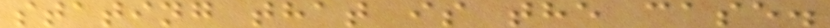stating that is the case.
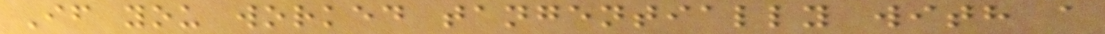If you worked tangentially with a
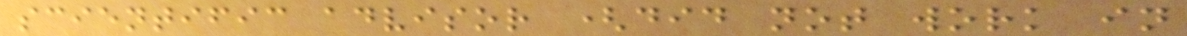scientific advisor (did not work in
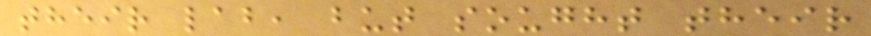their lab, but sought their
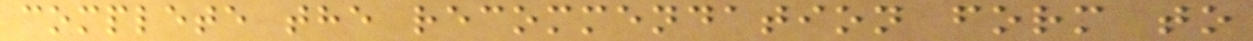complete the recommendation form to
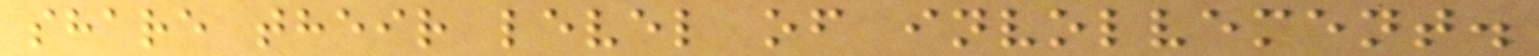share their level of involvement.
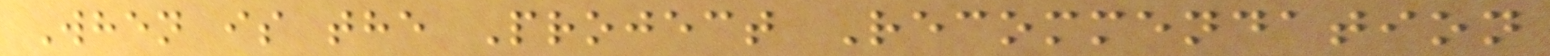When is the Project Recommendation
